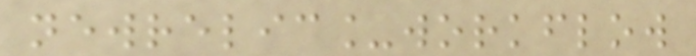newrelic_workflow
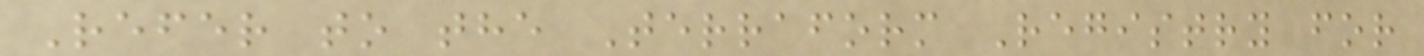Refer to the Terraform Registry for
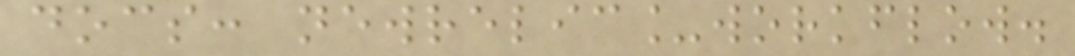docs: newrelic_workflow.
